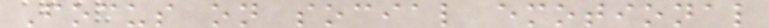Focus on social emotional
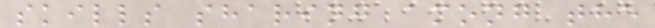skills sharing among the
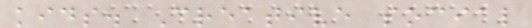kids. Creative social
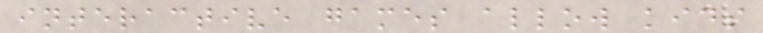interactive games allow kids
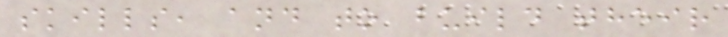skills, and to build their
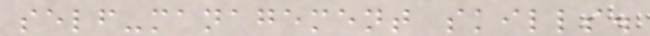self-management skills.
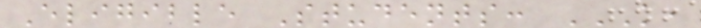Eligible Students: K,
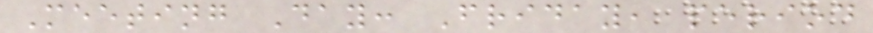Meeting Day: Friday, period
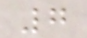7
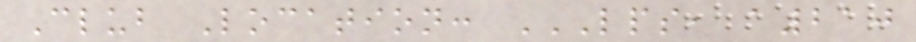Club Location: LPS, A210
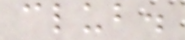club.
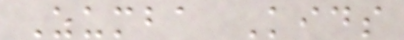Zumba Kids
